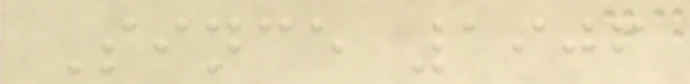Since 1906
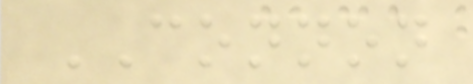CONNON
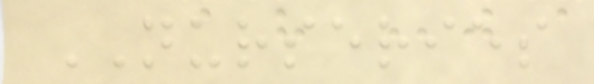NURSERIES
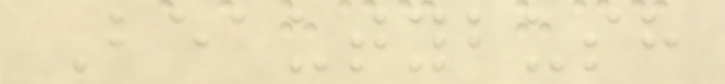Beautybush
